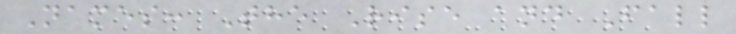Names: The Rise and Fall
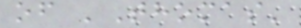of 'Thomas'
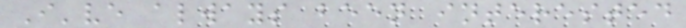I've always been interested
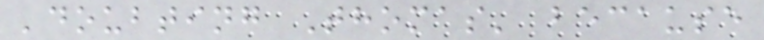'doubting Thomas' because
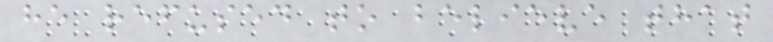he refused to believe that
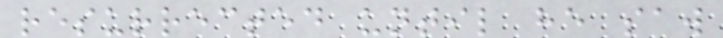resurrected until he saw
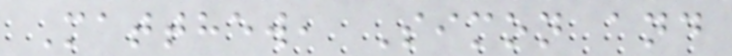Matthew, Simon and
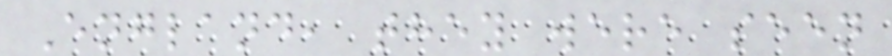England, they were seen
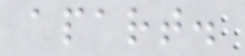apart.
